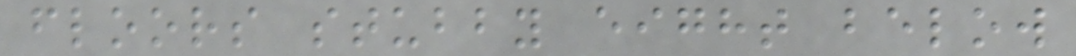floors stubby eight below
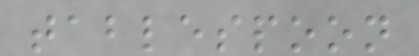tablespoon
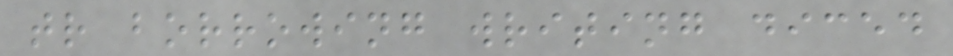tr borrowing writing diced
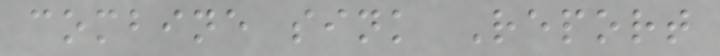combine sink Report
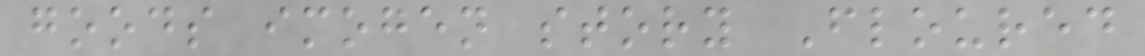goods imogen story Floured
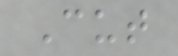Cut
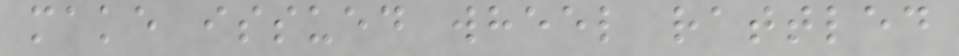make issued wheel rattled
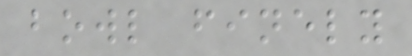bowl finely
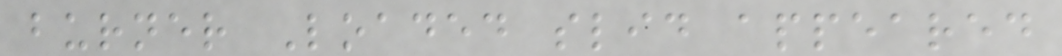burner Loaded slid appeared
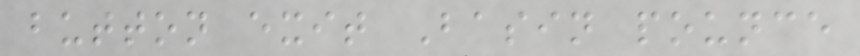button exit Basin pounce
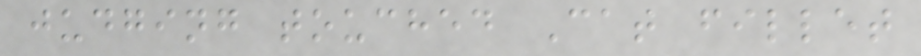judging touched Cat fillet
